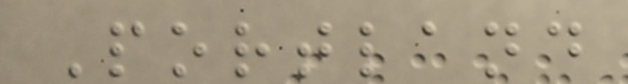Portland
